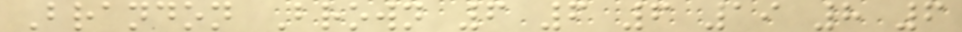Brandon Brown 6 6 6 19 8 6
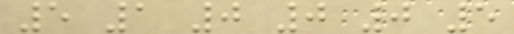5 1 0 0 0 5
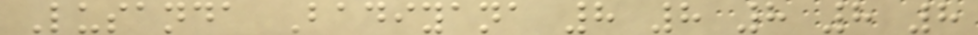Lusanda Badiyana 8 8 8 8 8
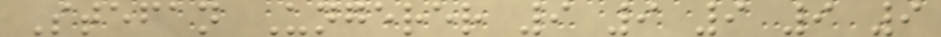Stefan Ungerer 9 9 9 9 9
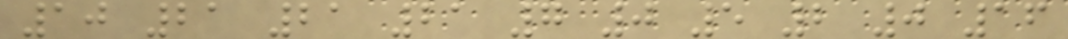10 21 21 21 7 0 5 2 0 16
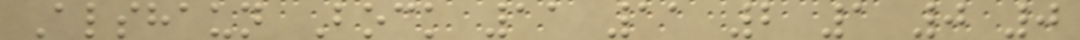Alshaun Bock 11 11 2 1 0 0
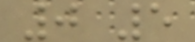0 5
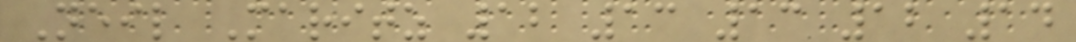Neil Maritz 12 13 13 12 14
